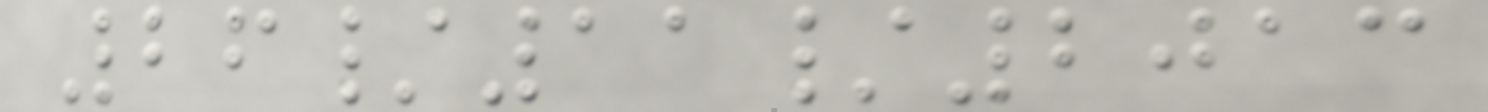26/11/2013
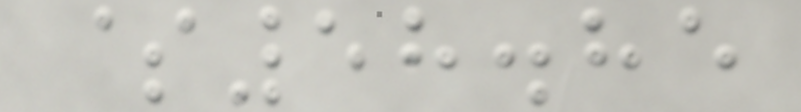$58.85
